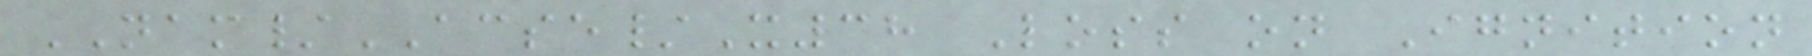NAM/ACSE/X38 Loss on Ignition
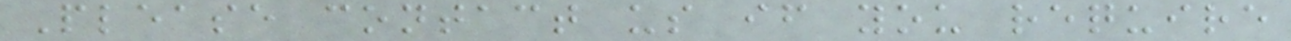Please contact us if you require
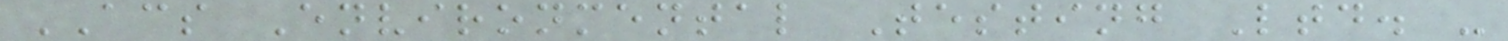ACS Environmental Testing Ltd. -
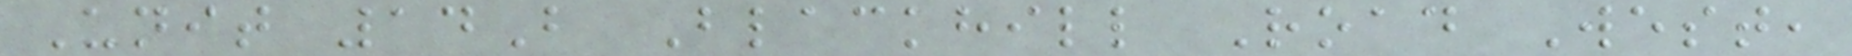Unit 14B Blackhill Road West,
